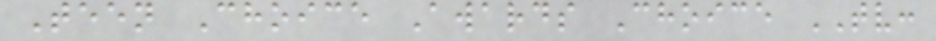Teen Choice Awards Choice TV:
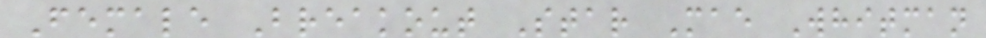Female Breakout Star Mae Whitman
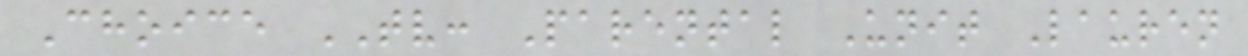Choice TV: Parental Unit Lauren
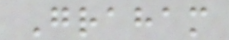Graham
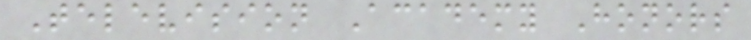Television Academy Honors
